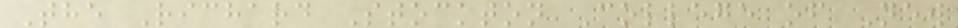The Richard Stockton College of New
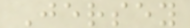Jersey
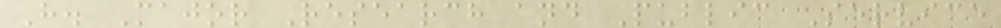H. Major Research and Public Service
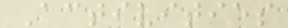Activities
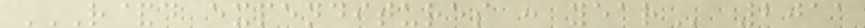R&D EXPENDITURES : YEAR 2011
